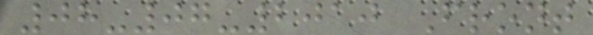08-07-2010 Front
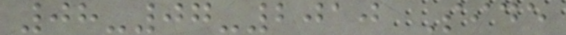08-07-2010 Side
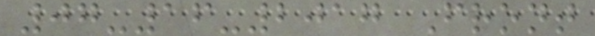07-16-2017 Front
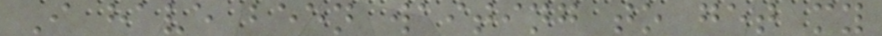I have been waiting to get my
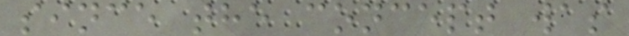since the concept was
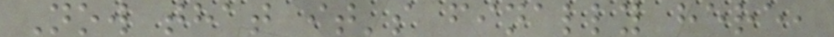Now that it's finally here,
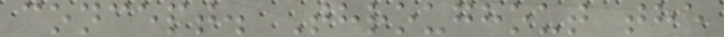concept. Throughout the
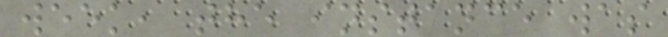week, the instance was
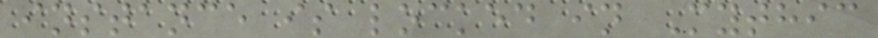instance is locked in Mythic
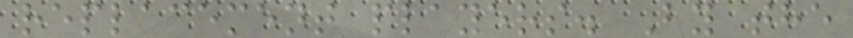replacement players. By the
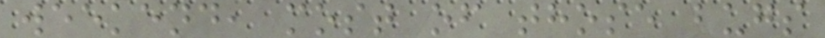weekend, most of those bugs
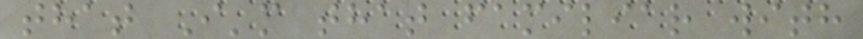that I'm that familiar with
